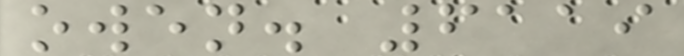owen. 6119
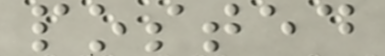posted
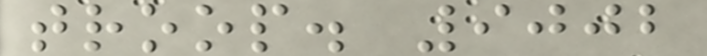troop. 9002
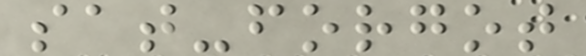sat-forgot
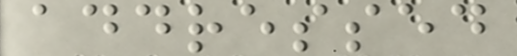addressed
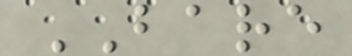BARE
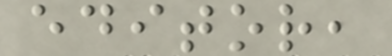editor,
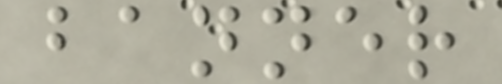banner
